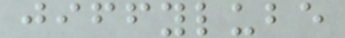jiffylube
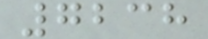7238
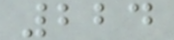224
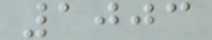1003
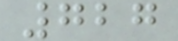727
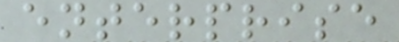enterprise
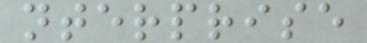nterprise
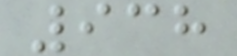938
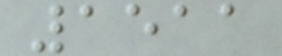1511
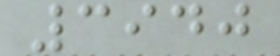3940
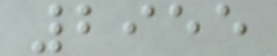2955
